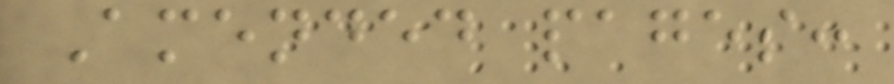Amended pages:
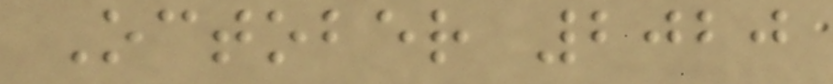October 2020
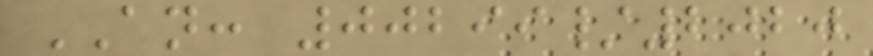AN: 00299/2020
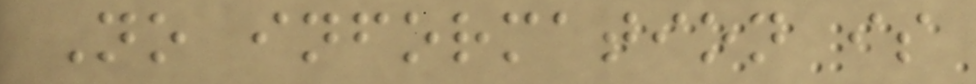No information is
